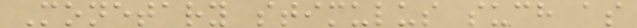Monetary stimulus such as
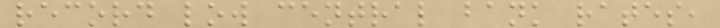record low central bank rates,
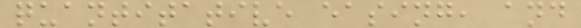quantitative easing, and
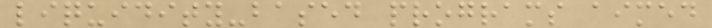liquidity-based programs aimed
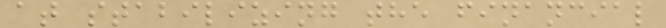at stabilizing the financial
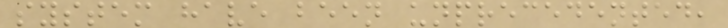system have been unprecedented,
